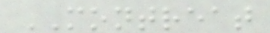MONTREAT
